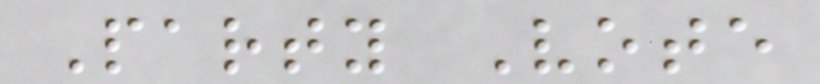Party Vote
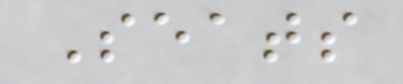Seats
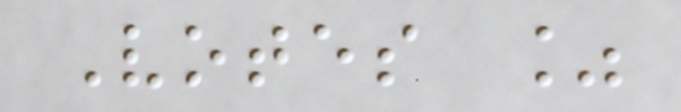Votes %
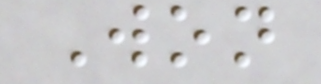Won
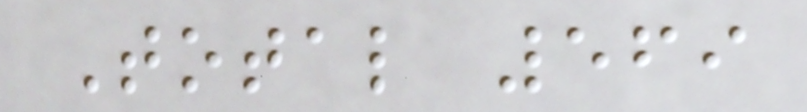Total 569
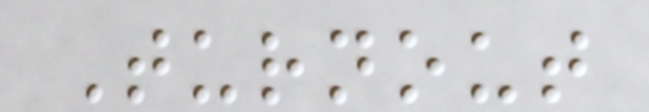Turnout
